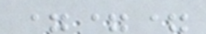===
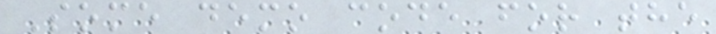Some demo code for the
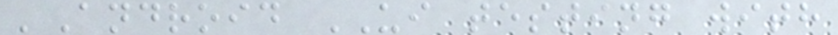'Android UI testing with
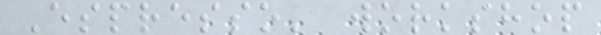Espresso' workshop
